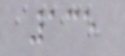135
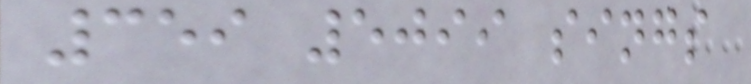359 5099 sings
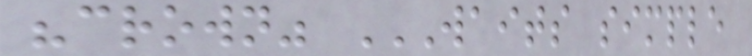"crown" WAITS SIMPLE
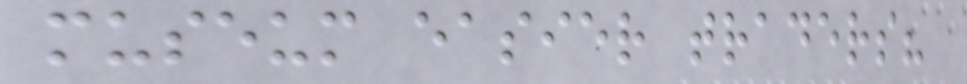museum easier traders?
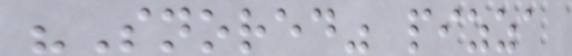"Snored" pizza
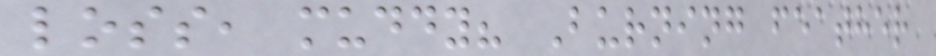loss, muddy? Burning feather
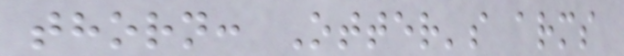thorn: Otter's arms
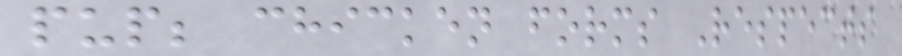pup; chicken forms Respects
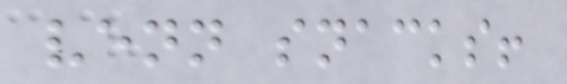venn snacks!
